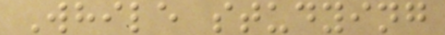While studying
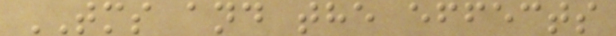TMS and the effects
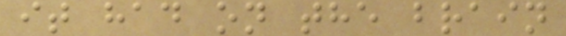it had on the brain
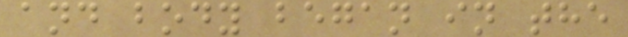and body began in the
